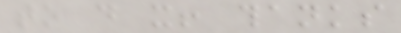to do it! thanks
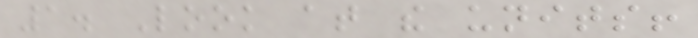1. Look at the units!
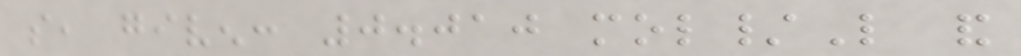so, given: 0.010 mol/L and
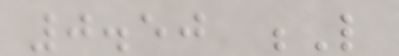0.50 L
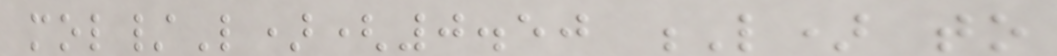mol/L)(0.50 L) to
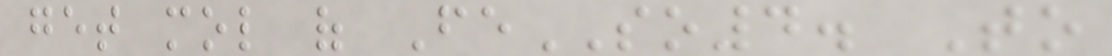get mol of FeSO4. To
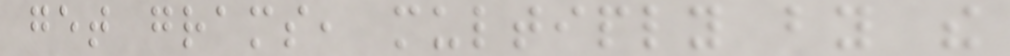get grams, multiply by the
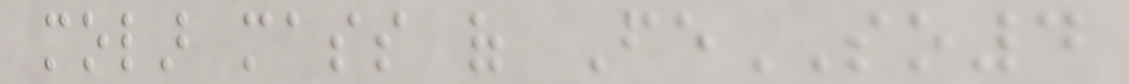molar mass of FeSO4
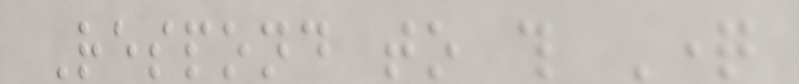Respond to this Question
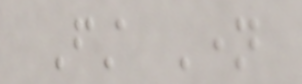First Name
